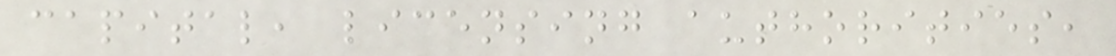capital, licensing authorities,
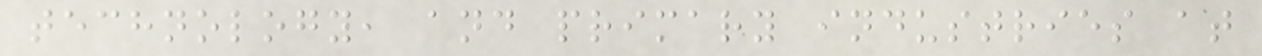technology, and primary industries at
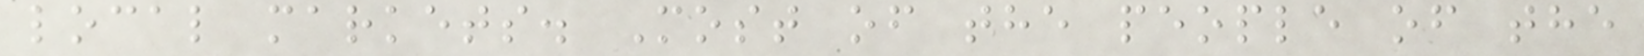local markets. Most of the people of the
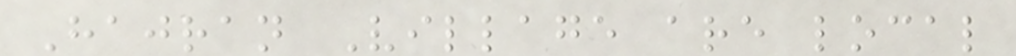Hajran Village are local
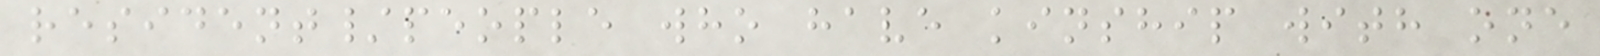resident/people who have kinship with one
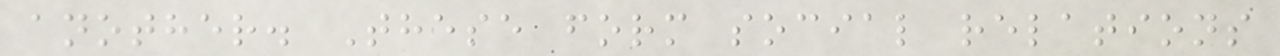another. These form social relations
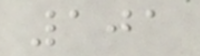101
